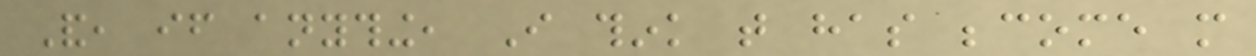And, if anything, I think that has become more
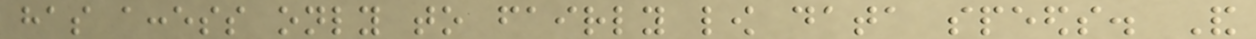has access only to fairly low data speeds. And
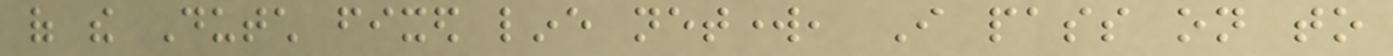of the Dutch fixed line network, I pass on to
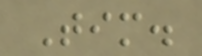Tim.
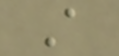A
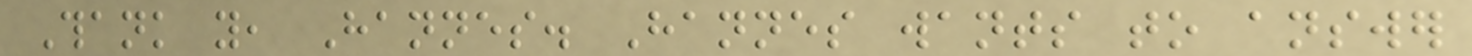Thank you, Hannes. Hannes wants to answer
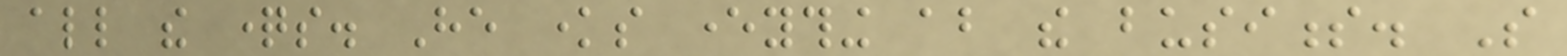all the questions. He knows everything about the business. So
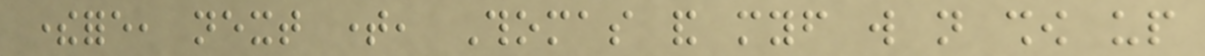therefore, next time, Thomas and myself will not show up
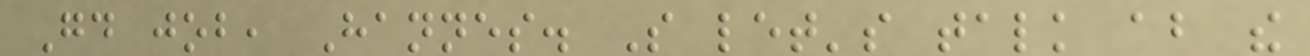Good job, Hannes. So let's talk about the
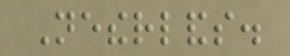Netherlands.
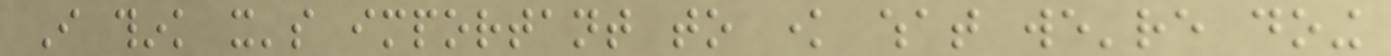I think it's important to know what we're doing
